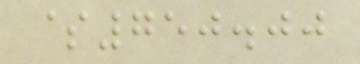$750.00
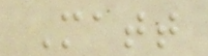Matt
